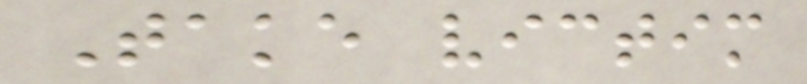Take victim
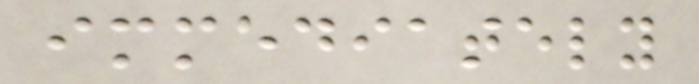immediately
